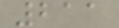211
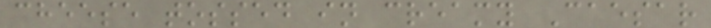cheese tossed in creamy Caesar
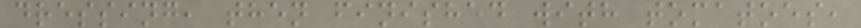dressing, then finished with tomatoes,
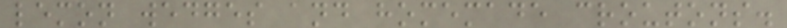lemon wedges and homemade croutons.
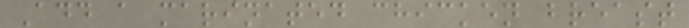Add a marinated chicken breast
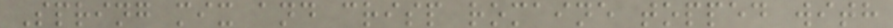Spring mix and crisp romaine topped with
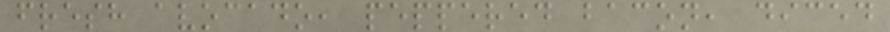fresh avocado, peppered bacon, diced
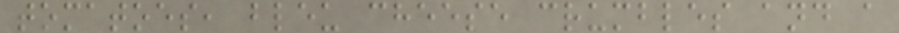tomatoes, bleu cheese crumbles and a
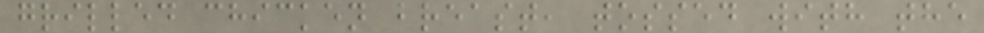grilled chicken breast, tossed with the
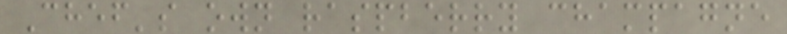Chef's own raspberry champagne
